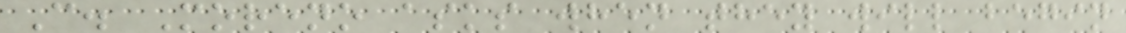C. Moreno asks when they will begin
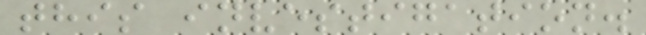this investigation.
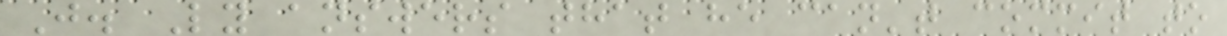J. Ly answers that he can't commit to
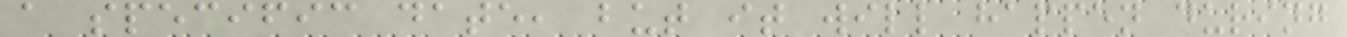a specific date, but it will happen during
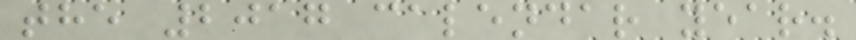the 2017 calendar year.
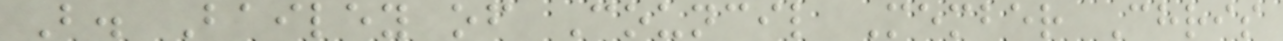B. Bailey of Council Member Chris
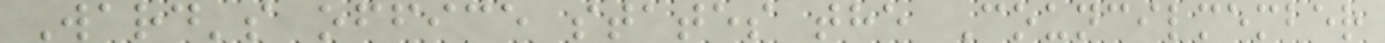Ward's office states the Councilmember
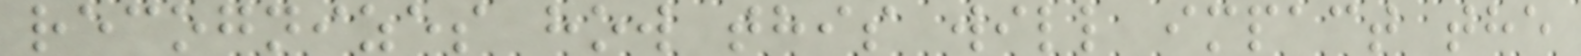recognizes how this will impact the
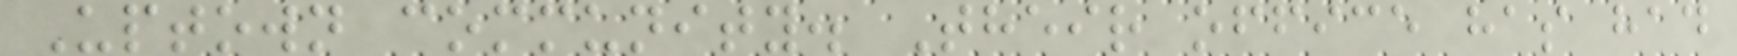Uptown community. Their office has had
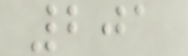201
